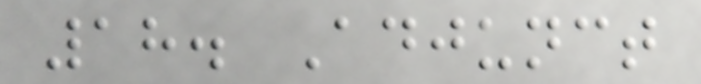18. Adjunct
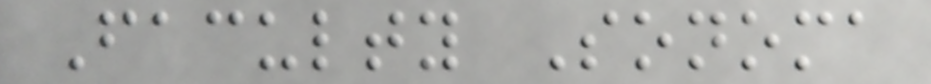Faculty Sonoma
